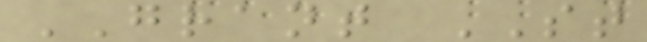GRANT ST
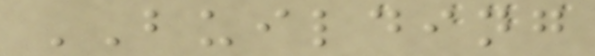BUILDING
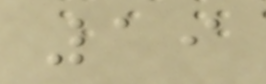19
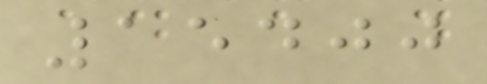15400
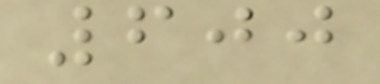600
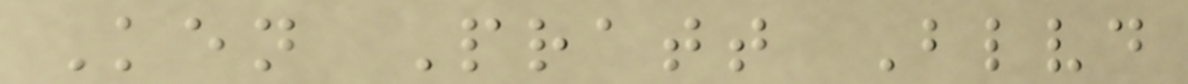Ken Pratt Blvd
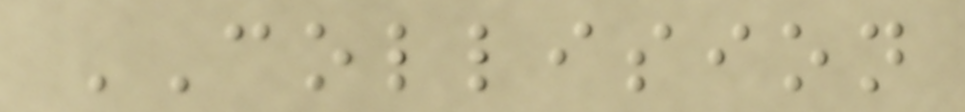COLLISION
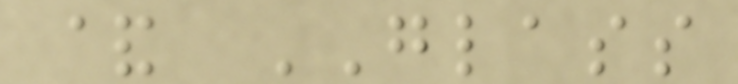& GLASS
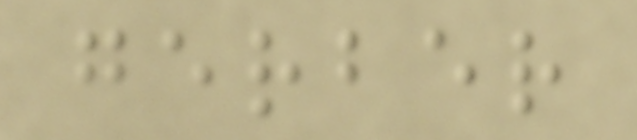gerber
